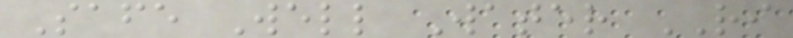Safe Well Water RI
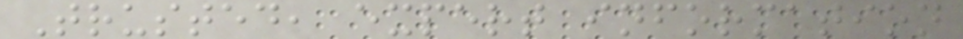Trusted, expert information
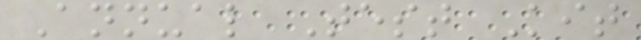Annual Test Kit
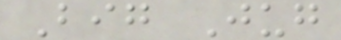Big Jug
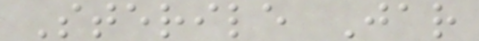Sterile Jar
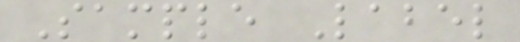Sample Label
